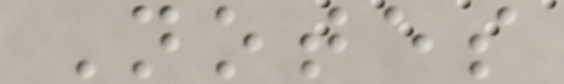Notes
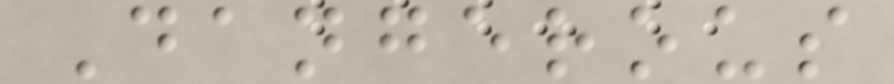Dangerous
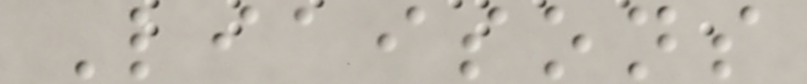Liaisons
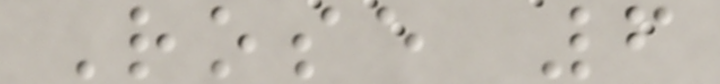Rose 6
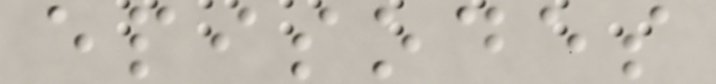episodes
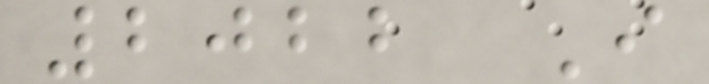2022 I
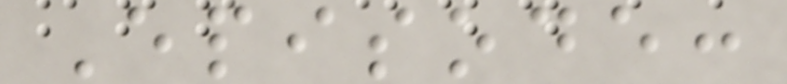Episode:
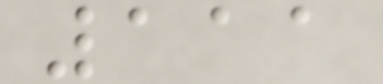111
